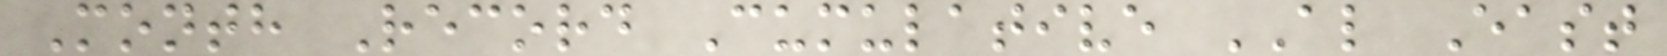Month Record Cumulative AL East
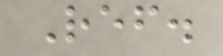Ref.
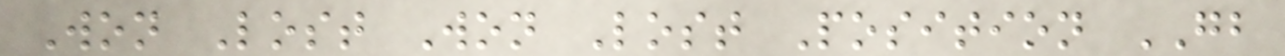Won Lost Won Lost Position GB
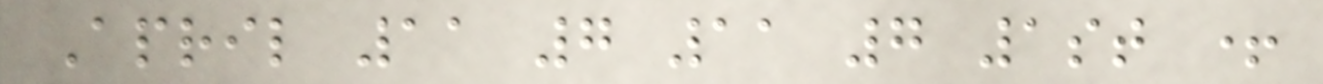April 11 7 11 7 1st +
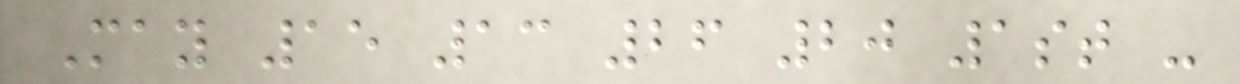May 15 13 26 20 1st -
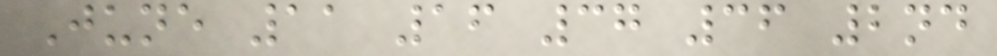June 11 16 37 36 2nd
